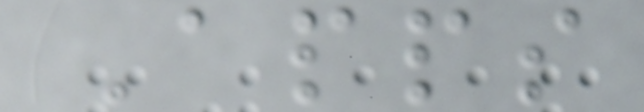Apps
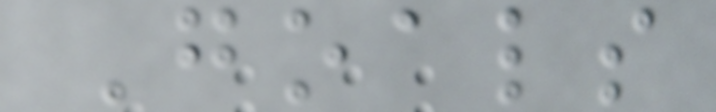Goals
